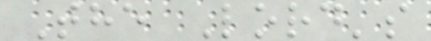The Lord's
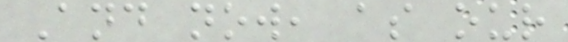And now, as our
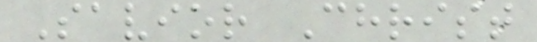Savior Christ
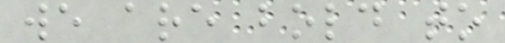we are bold to
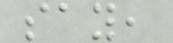say,
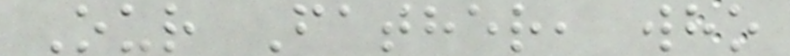Our Father, who
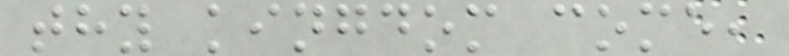thy kingdom come,
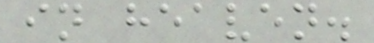in heaven.
